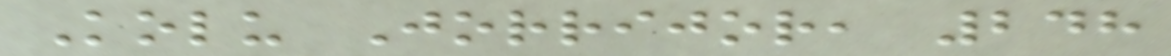Kolu Jorrijor, 248
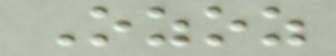Ozoz
